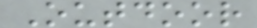Outdoor
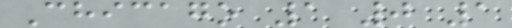Chicago 1 0 1
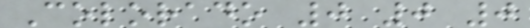Colorado 0 0 0
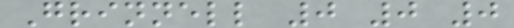Grinnell 0 0 0
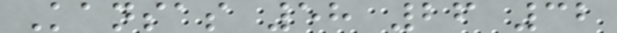Kansas 58 26 32
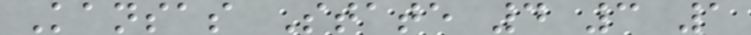Kansas State 4 3 1
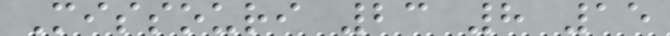Missouri 23 8 15
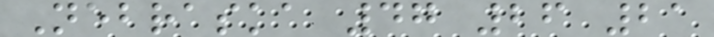Nebraska 47 26 21
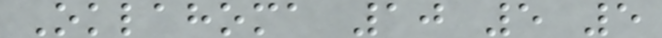Oklahoma 10 5 5
